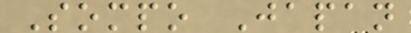Sompo Japan
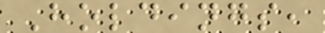Holdings,
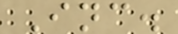Inc.
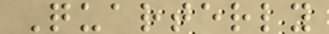Quarterly
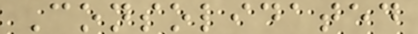Consolidated
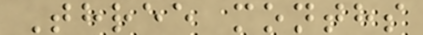Three months
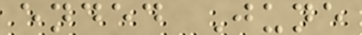ended June
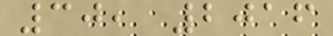30, 2016
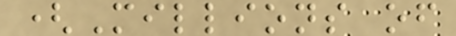(Millions of
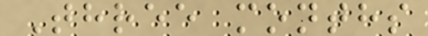Three months
